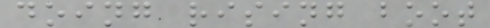doing rising boot
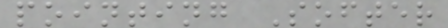pointing Softer
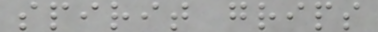spirit grips
